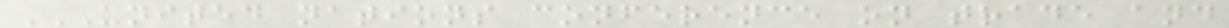UNITED NATIONS CONFERENCE ON TRADE AND
